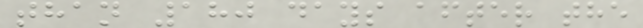than 180 days after the
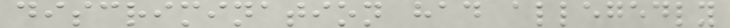discrimination had allegedly
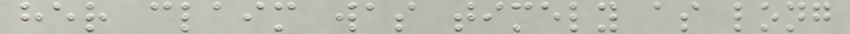her claim was timely as long
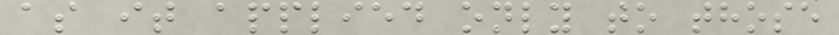as it applied only to those
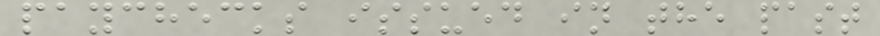paychecks issued in the past
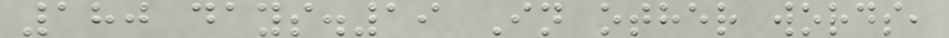180 days.19 In other words,
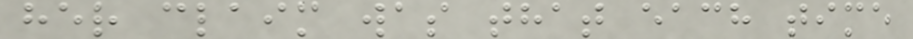her claim was that each time
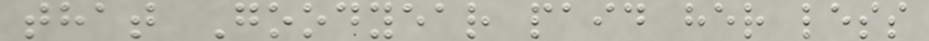that Goodyear paid her less
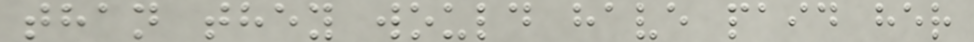than they would have paid her
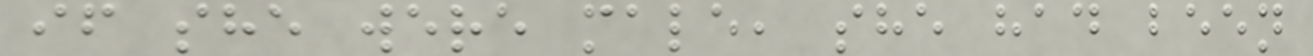if she were male, she had been
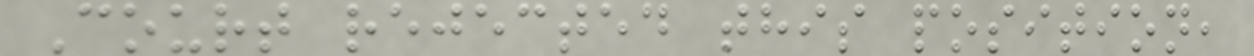Court rejected this position,
